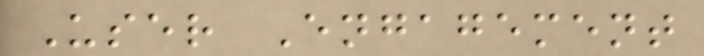User Engagement
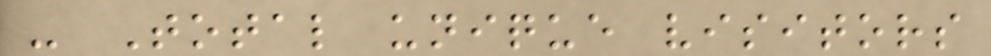- Total unique visitors
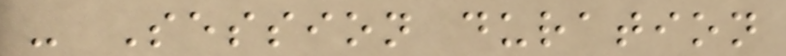- Session duration
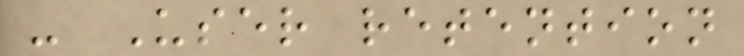- User retention
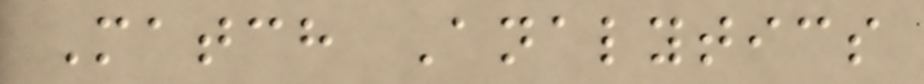Match Analytics
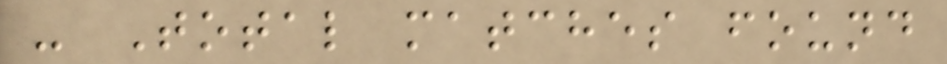- Total matches found
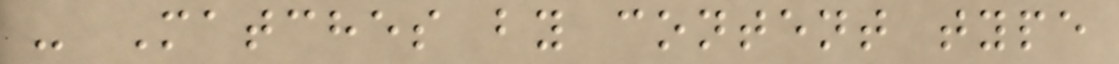- Matches by content type
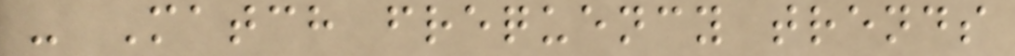- Match frequency trends
